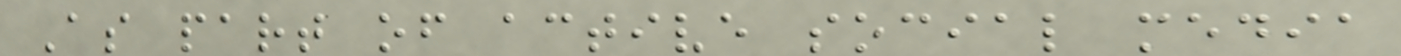As part of active social media
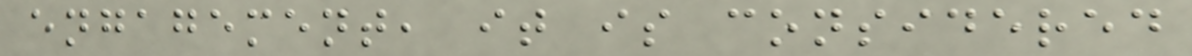engagement, it is considered
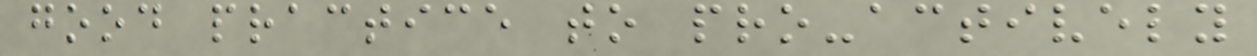good practice to pro-actively
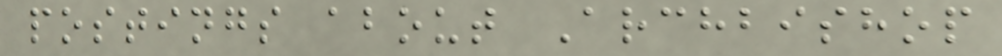postings about Archbishop
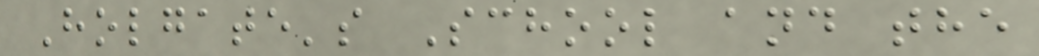Holgate's School and the
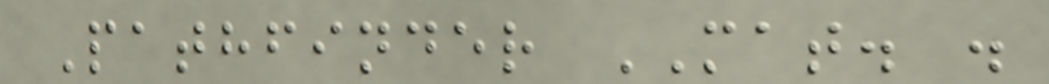Pathfinder MAT. .
